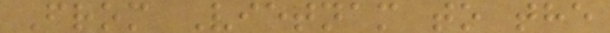From Vietnam to the
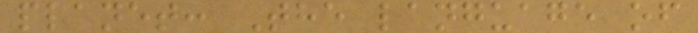planet: The language of
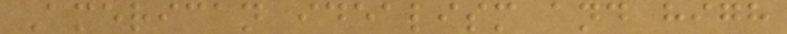American idealism and high
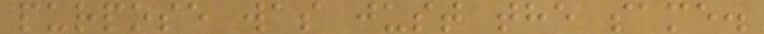purpose was just the same.
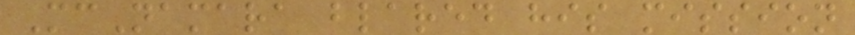McNamara blared his mission
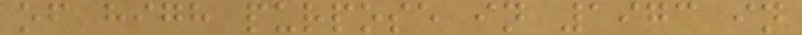of high purpose in 1973 in
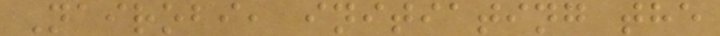Nairobi, initiating the
